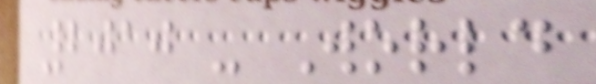2010 - World
